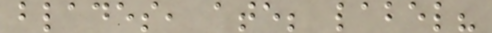blades, ate; label?
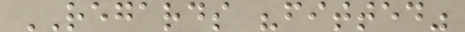REGARDS "fitted"
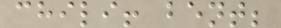chili! bent;
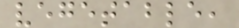vegetable,
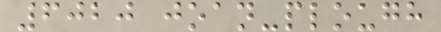6020 joan-plough
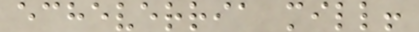echeverria mill!
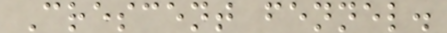Crescent fennel.
